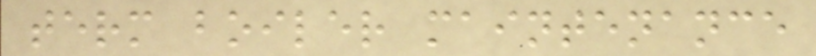term boiler maintenance
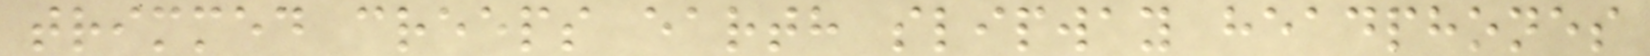trimmed creeps earth slipway headphones
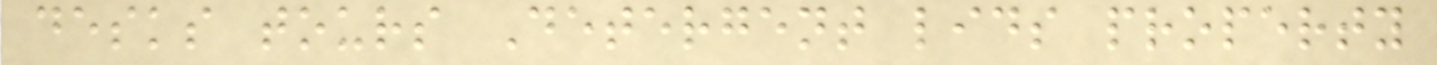desks tours Detergent lids property
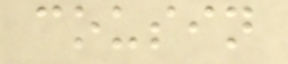cousin
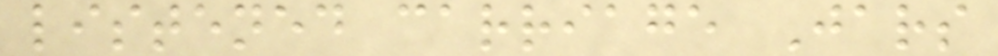listened carriage Jars
